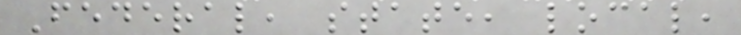Federal, state, local,
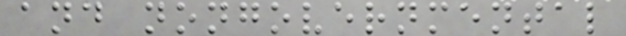and nongovernmental
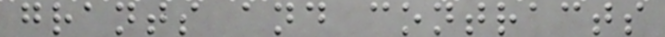grants and contracts
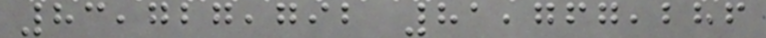83,727,792 81,767,286
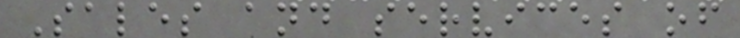Sales and services of
